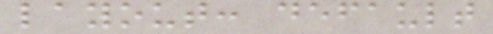layout: default
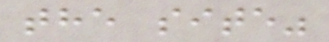the site"
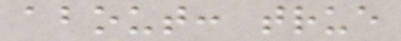about: true
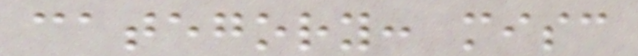category: misc
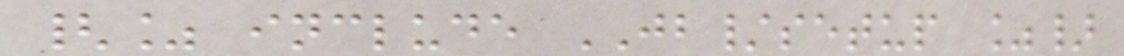{% include JB/setup %}
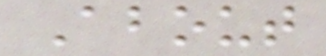About
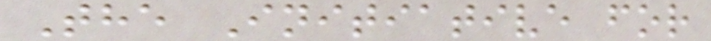The Initiative for
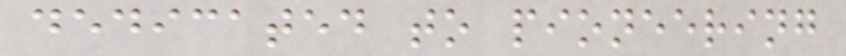dedicated to pioneering
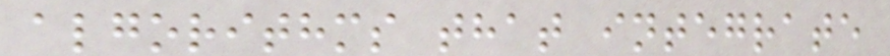algorithms that integrate
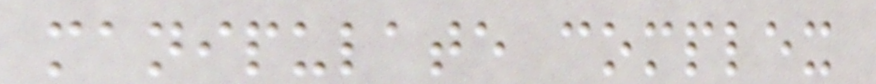manipulate complex
